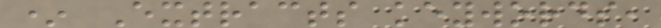* Extracts keywords,
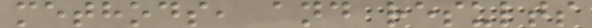methods, and results
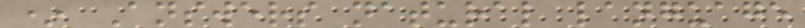* Answers natural language
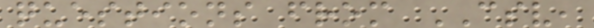questions from CSV,
